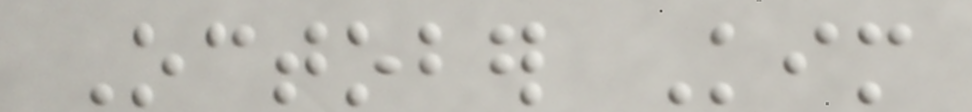October Kim
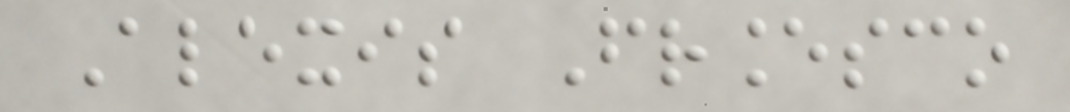Alexis Francesco
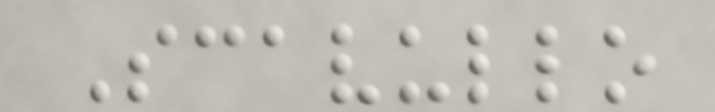Scavullo
